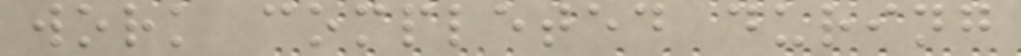work completed during
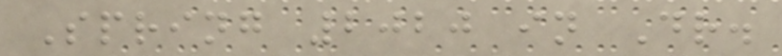Spring 2020 in Dr.
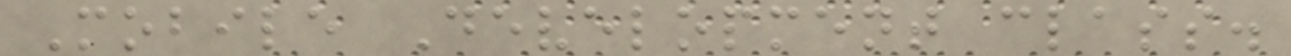Mobile Development class.
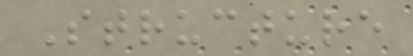Structure
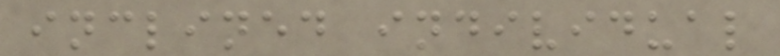inclined individual
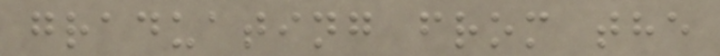graduating from the
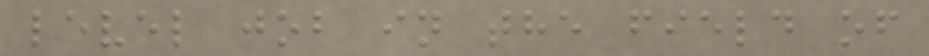level job in the field of
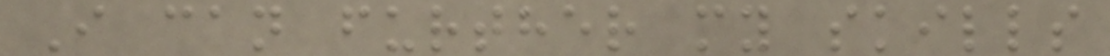I can further my skills
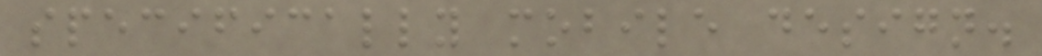specifically mobile design.
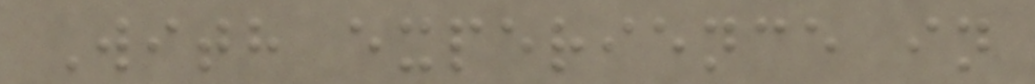With experience in
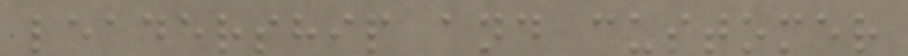leadership and customer
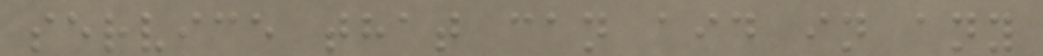service that can aid in any
